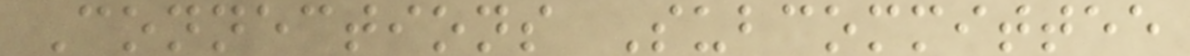Connections Subcommittee
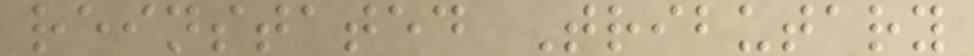reinstated Tributary
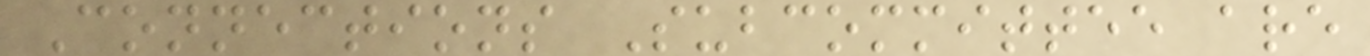Connections Subcommittee are
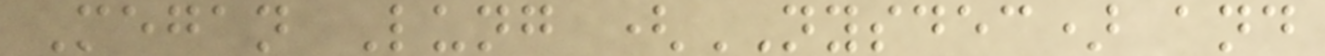Megan Lung (NYSDEC) and
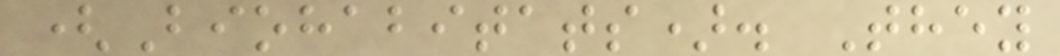(Biohabitats). They
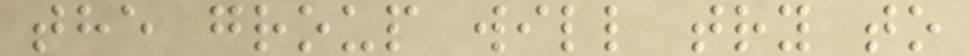the group will try to
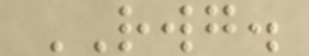RWG.
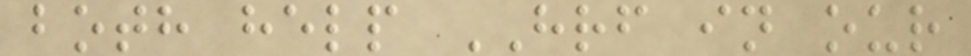both help HRF in our
